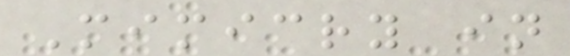Mimicry in
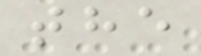the
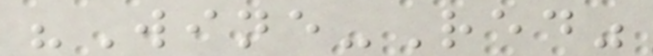"Wine-Red"
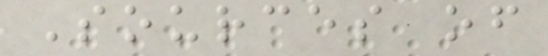Sources of
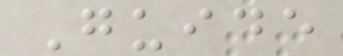Guide
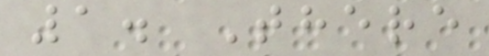1. There
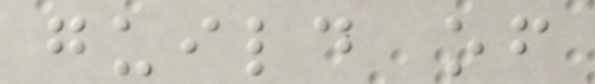guild of
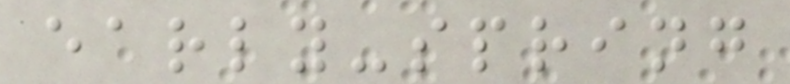early-spring
